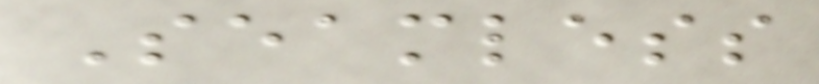Seamless
